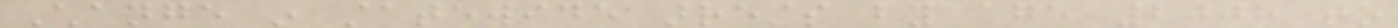Change in statewide arrests by age 2008 to
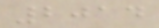2014
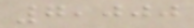7,000
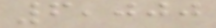6,000
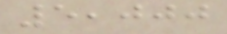5,000
